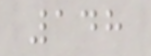148
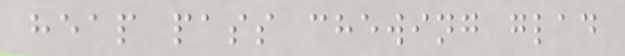heap pass chewing glad
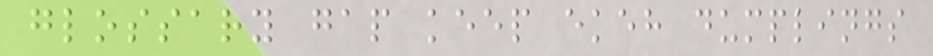glossary gap keep ekeh dumplings
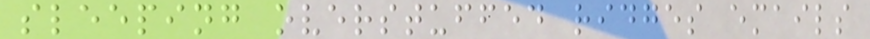sleeping overstuffed ridges emails
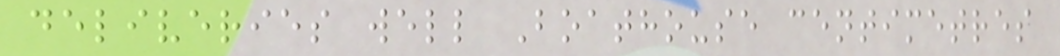deliveries well Boathouse centimetres
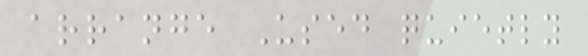arrange Used quietly
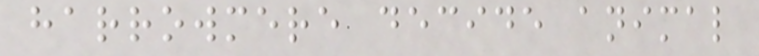harrowmere decide animal
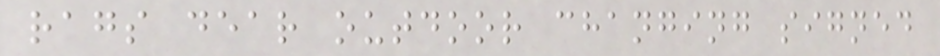rags dear outdoor changing signed
